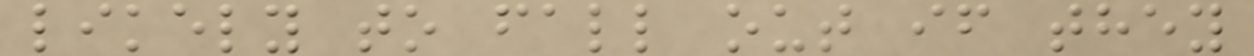likely to fall out if they
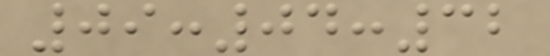09:04:32
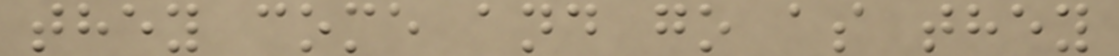they come and go as they
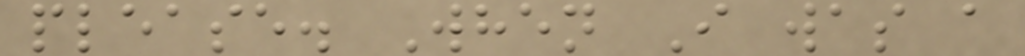please. When I was a
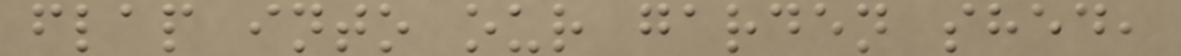flap into our garden shed,
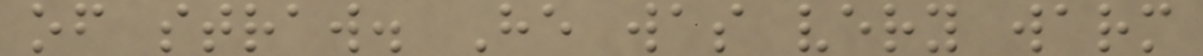of straw. He was very warm
